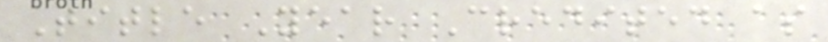Title Year Credited as
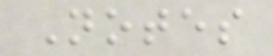Notes
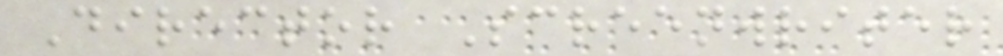Director Screenwriter
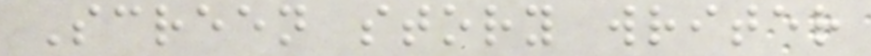Screen story writer
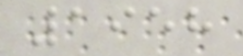1958
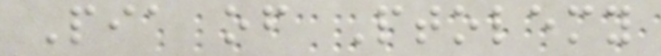Pia of Ptolemy
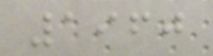1960
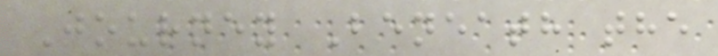Journey Beneath the
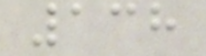138
